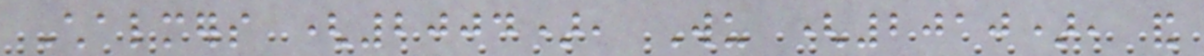Chalmers (2004), Wu (2010), and
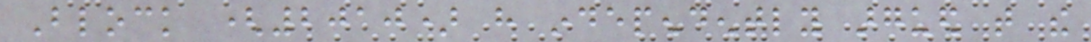Block (2010) have independently argued that the
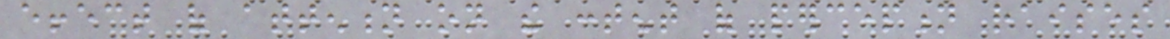effect of attention on the content of perception raises
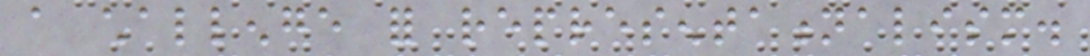a challenge for representationalism.
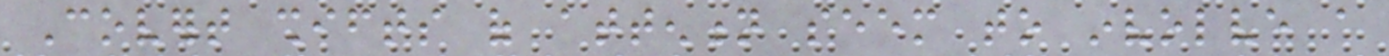Covert shifts of attention seem to involve a
